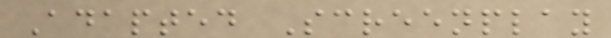Adapted Screenplay
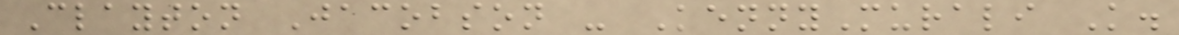Clayton Jacobson - KennyMurali K.
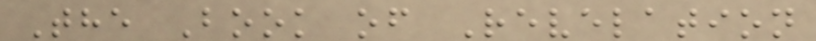The Book of Revelation
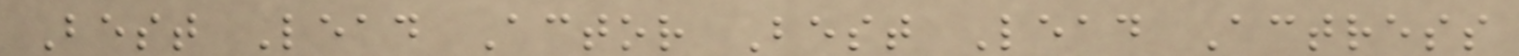Best Lead Actor Best Lead Actress
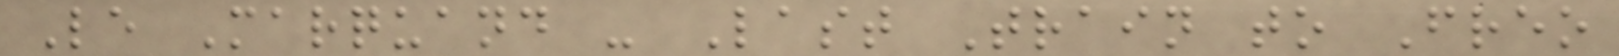Le Marquand - Last Train to Freo
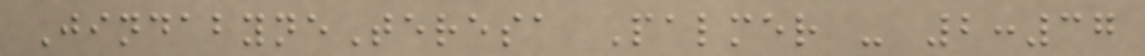JindabyneTeresa Palmer - 2:37
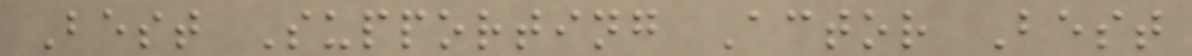Best Supporting Actor Best
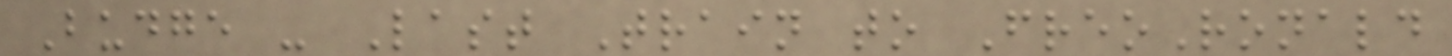Budge - Last Train to FreoRonald
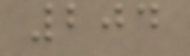204
